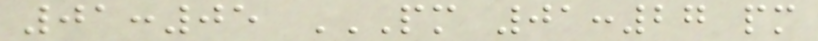01:05 PM 01:27 PM
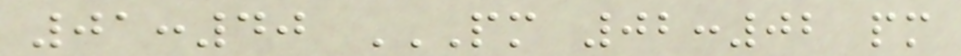01:40 PM 02:02 PM
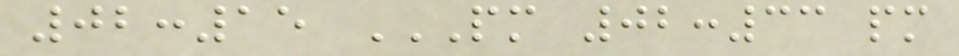02:15 PM 02:33 PM
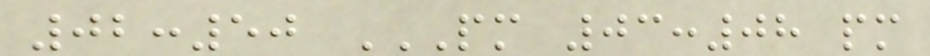02:50 PM 03:08 PM
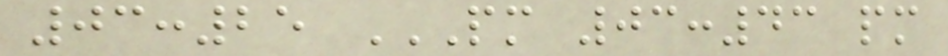03:25 PM 03:43 PM
